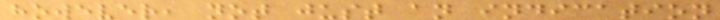however, not just an indication
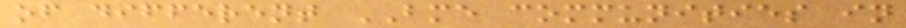of different BME communities in
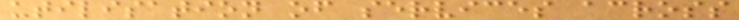utilisation of services across
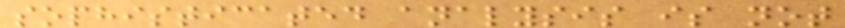sophisticated analysis is not
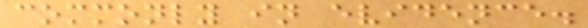commonly in evidence.
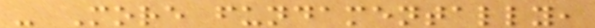- More fundamentally,
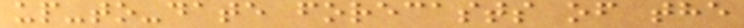up-to-date forecasts of the
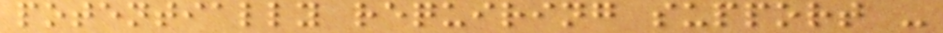potentially requiring support -
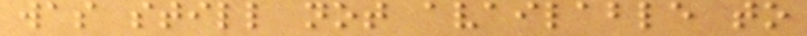was still not available to
